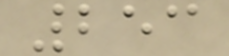253
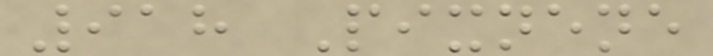918 Pixnene
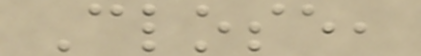Close,
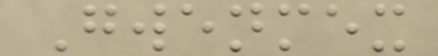Gwenmex
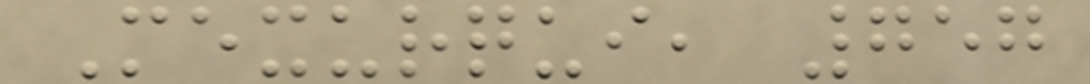Mexurqui, 757
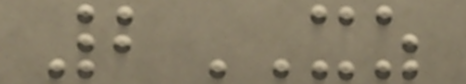2XZ
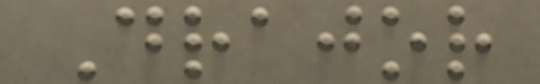Drajor
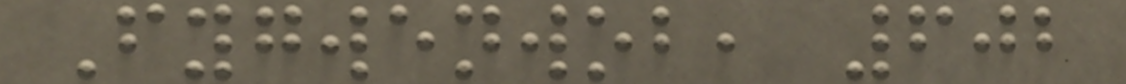Fygwenwob, 602
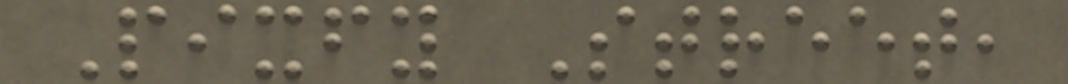Pixfy Street,
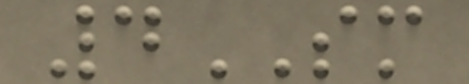4SM
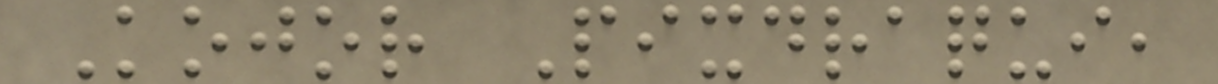Kojor Pixdraqui,
